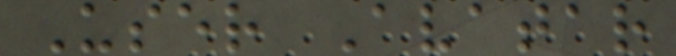User Avatar
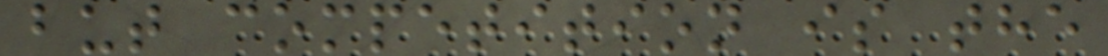but competition is the
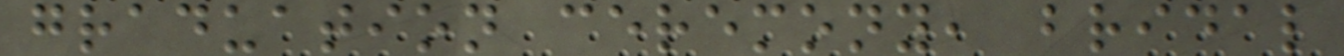graduation ceremony, bridal
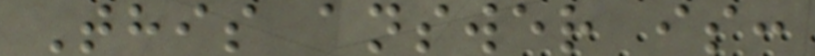This answer is:
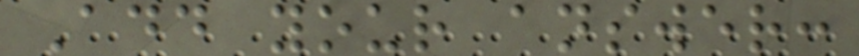Add your answer:
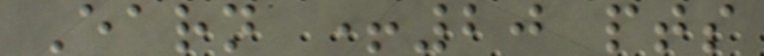Earn +20 pts
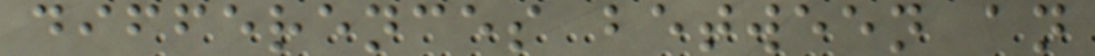differences between an
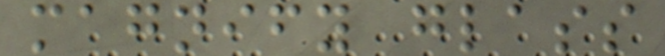magnify glass
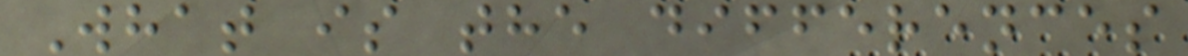What is the differences
